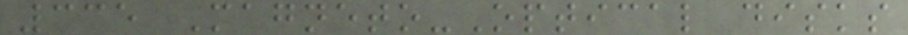335 Magneto-Optical disks
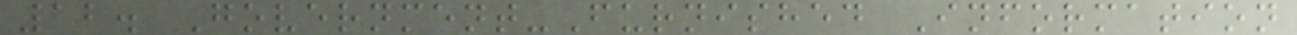12. Government-Furnished Information
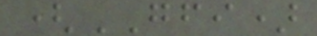(GFI)
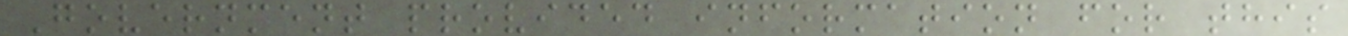Government provided information for this
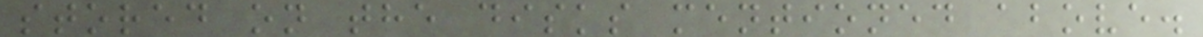stored on the disks mentioned above.
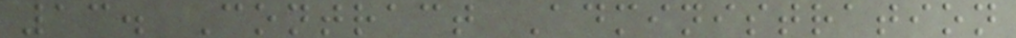13. Contract Administration
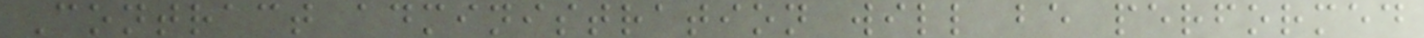Contract administration will be performed
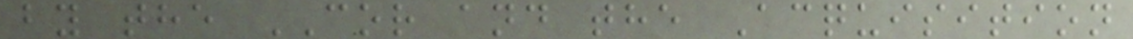by the COR and the Acquisition
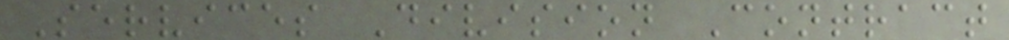Services Division Contract
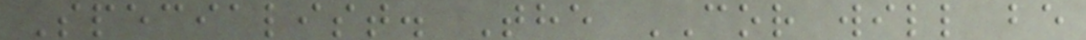Specialist. The COR will be
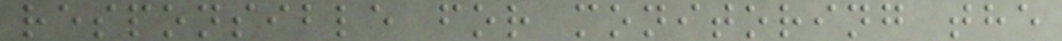responsible for monitoring the
